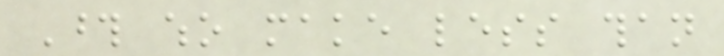Those who make less than
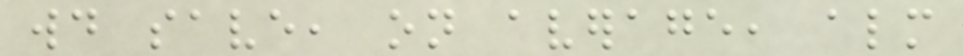would save, on average, almost
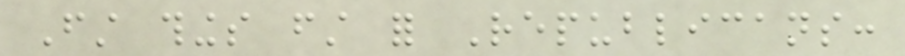First things first for Republicans:
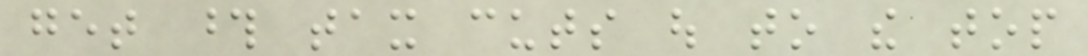get those tax cuts out to the top
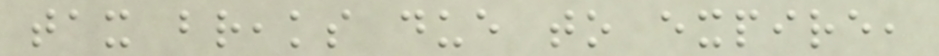tax breaks due to expire,
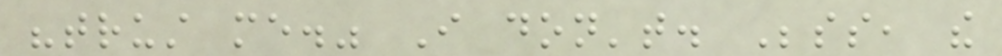"trust me." I don't. Besides, the
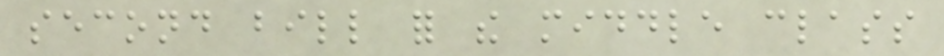second bill for the middle class
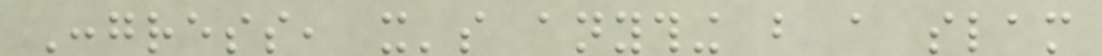Congress, it's anything but a slam
